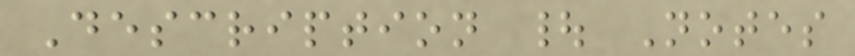Description | Notes
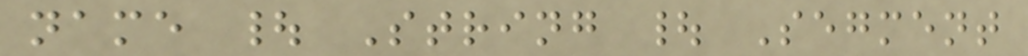name | String | Segment
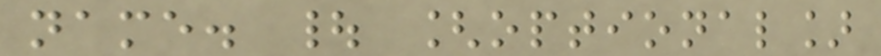name. | [optional]
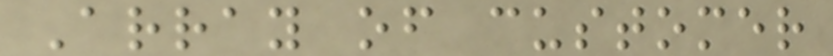Array of customer
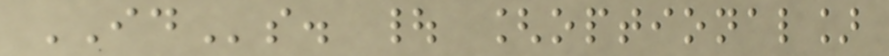IDs. | [optional]
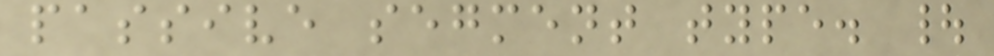passive segment type. |
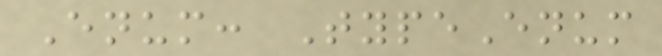Enum: TypeEnum
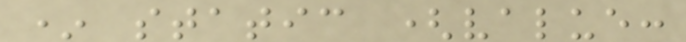* static (value:
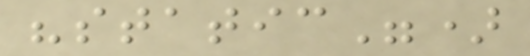"static")
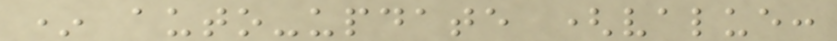* auto-update (value:
